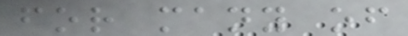for many of
